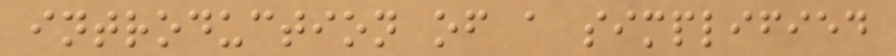introduction of a simplified
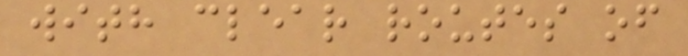with clear routes of
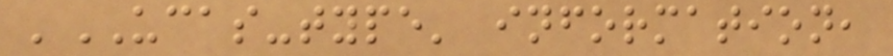'UCAS-type' information,
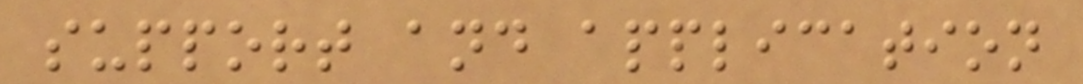support and application
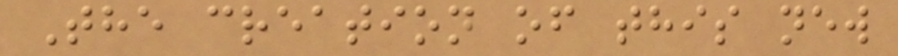The creation of this new
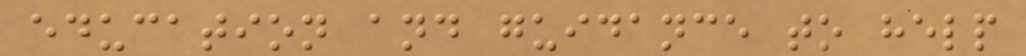education and guidance to help
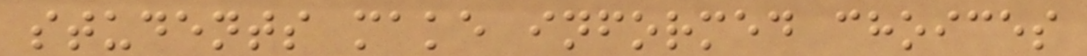students make informed choices
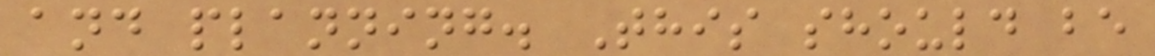and planning. This should be
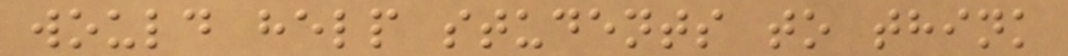would help students to think
